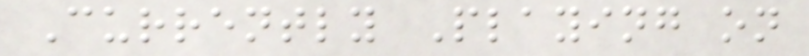Currently Playing on
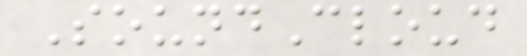SoundCloud
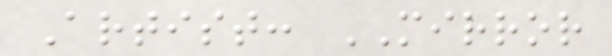Artist: MIRROR
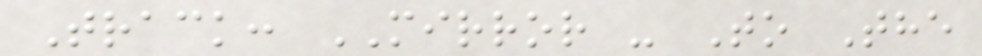Track: MIRROR - To The
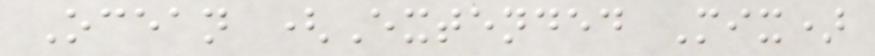Ocean (Extended Mix)
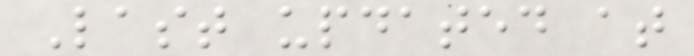Last updated at
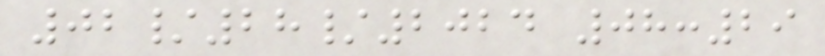02/28/2024 08:29
